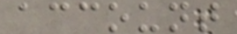account
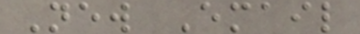New Email
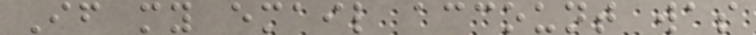If my email account was
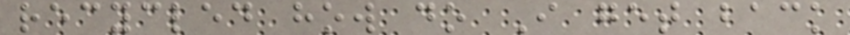recycled how do I get back
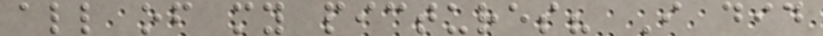all of my pictures? I did
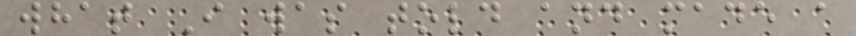what I was told and made a
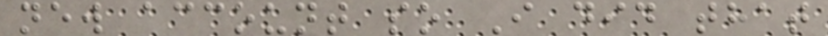new account so I did that
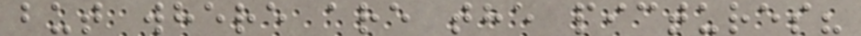but where are the pictures?
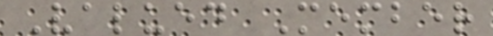Valued Member
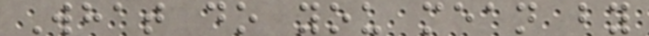What do you mean by
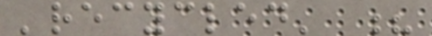'recycled' ?
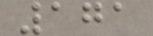171
